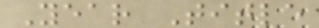Year Title
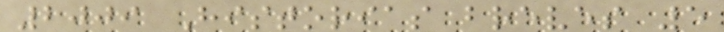2009 Historias breves 5
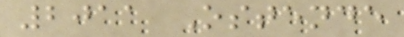2011 Ostende
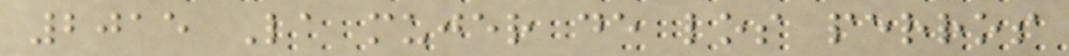2015 La mujer de los perros
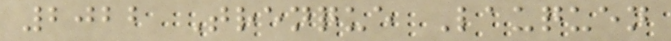2022 Trenque Lauquen
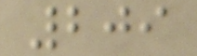209
